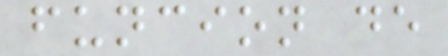funcion de
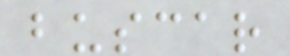buscar
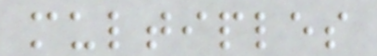multiples
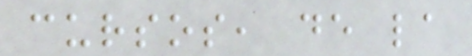cursos, de la
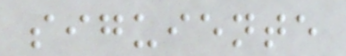siguiente
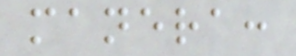manera:
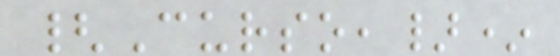{Curso,}*
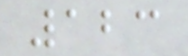123
